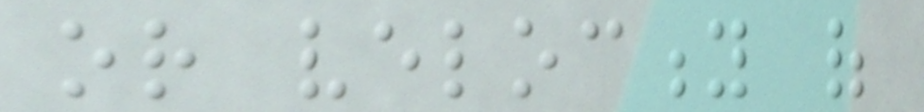or velocity of
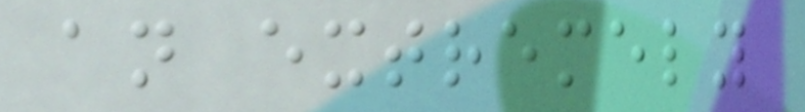an extremely
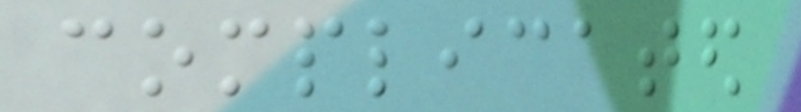complicated
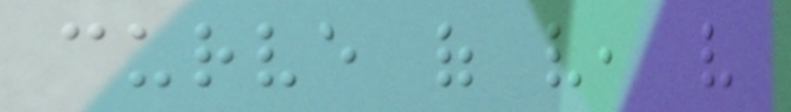curve of very, very
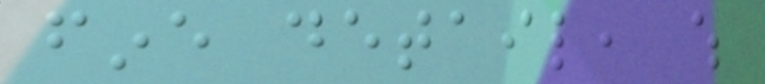fine detail, which
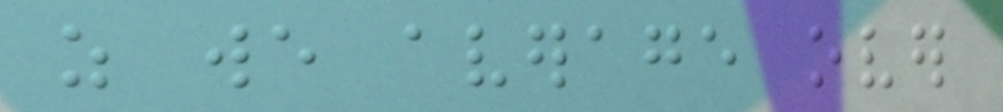as we average over
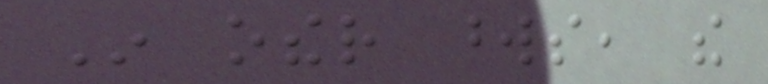In other words, the
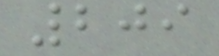209
